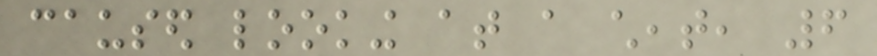caused looking at a cheat, 6
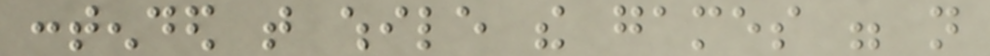contended that while the games were not
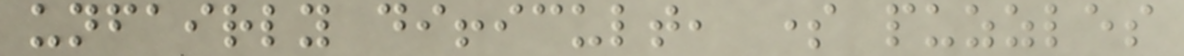unfairly difficult, some puzzles
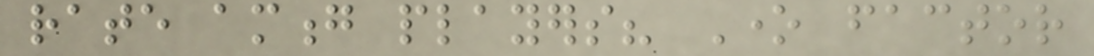rate among players? One factor
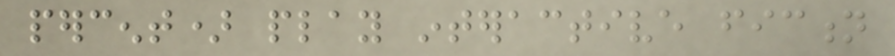percent) play interactive fiction
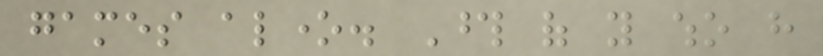games alone. Those of you who have
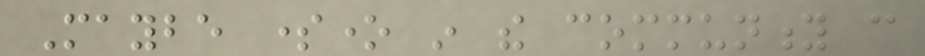Maybe someone in the community can
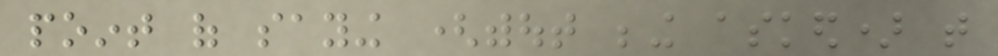point of saying (without being asked) that
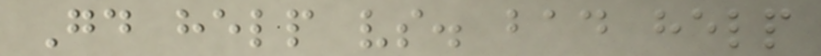Good help vs. bad help
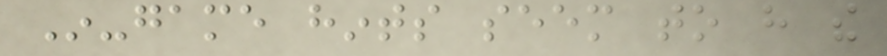In-game hints seem to have the
